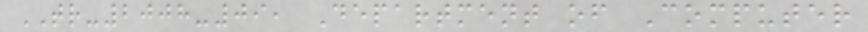TR-2008-09, Department of Computer
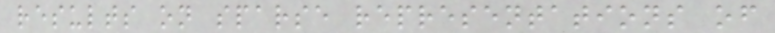results on sparse representations of
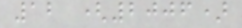12 (2006)
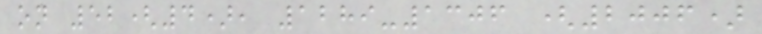on 52(4), 1289-1306 (2006)
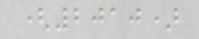(2010)
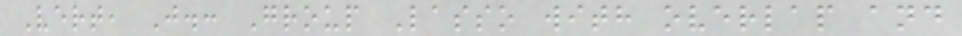Vert, J.: Group Lasso with overlap and
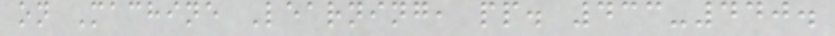on Machine Learning, pp. 433-440.
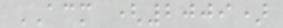ACM (2009)
